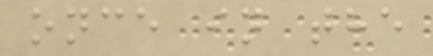once in the
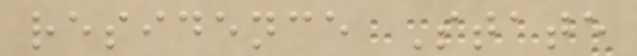residence State
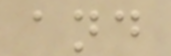and
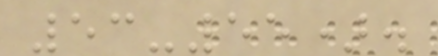53-55).
